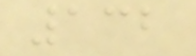132
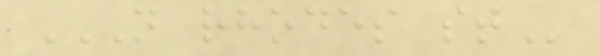N RHODES ST
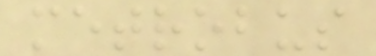metrobus
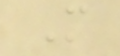M
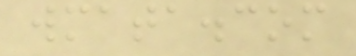wmata.com
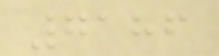7186
